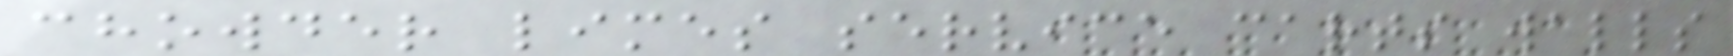chowder limes service carts walls
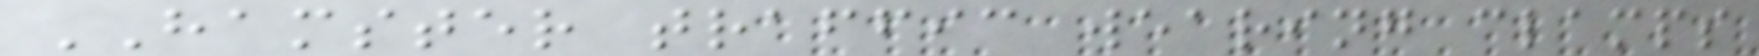HAMSTER traffic wearing clamps
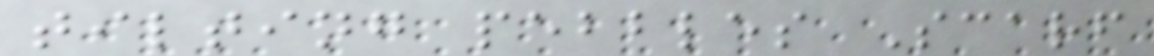tilting pebbles Scarf
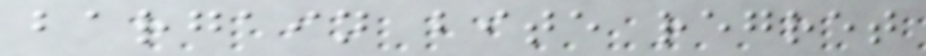bargain bite regret
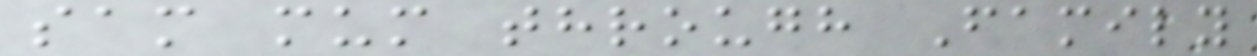sam mum through Family
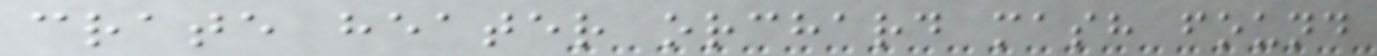crate heater orchard mash found
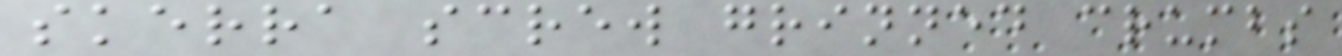skerra screw grinned crumbs
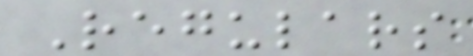Regulars
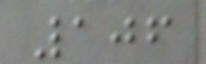106
